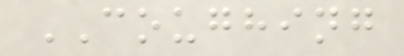COUGHING
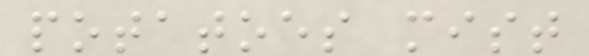potatoes mist
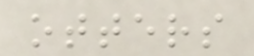otters
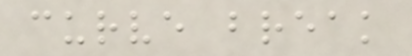curve break
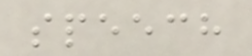speech
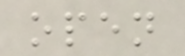open
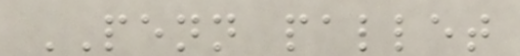PENN pallet
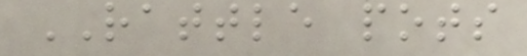RATTLE pots
